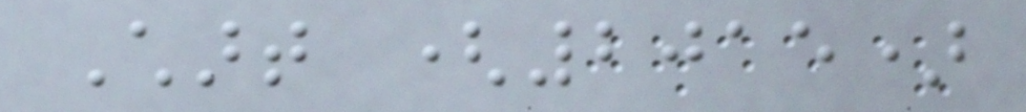Chart (2015)
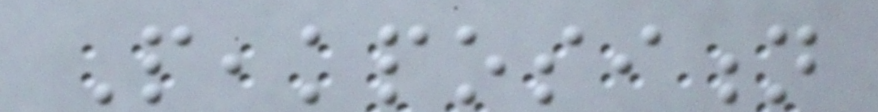Peakposition
